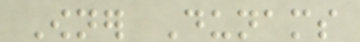Owner Dunams
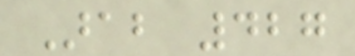Arab 427
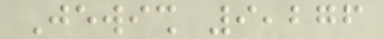Jewish 9,276
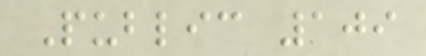Public 109
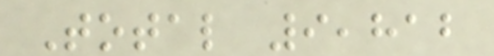Total 9,812
